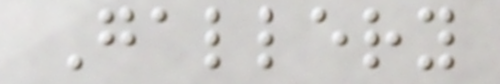Gallery
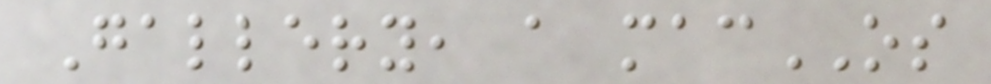Gallery, a macOS
